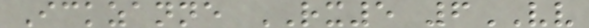Ickzanne RX5 6VV
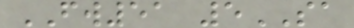FW51 5SA
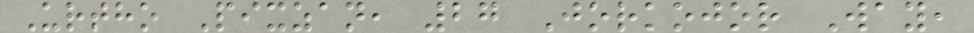Urtho Pixzan, 27 Jorkojor Way,
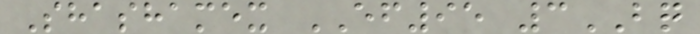Shashamex EF95 3BQ
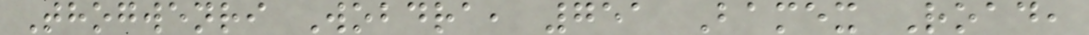Thogwenri Wobdra, 751 Bamex Road,
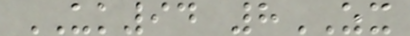UK94 8ZX
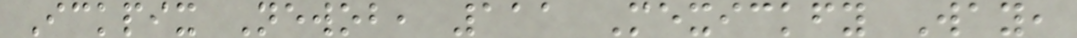Ickpix Newob, 111 Mexickfy Way,
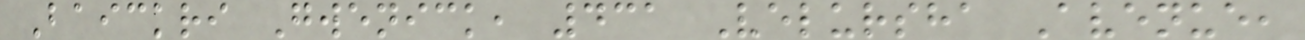Baickri Gwenick, 431 Velursha Avenue,
